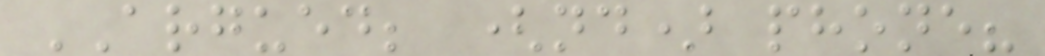ARGUED; (nd) phone?
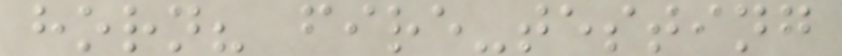horn? fire-testing
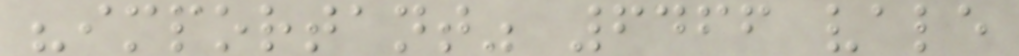"important" 6466 vale
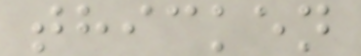thicken
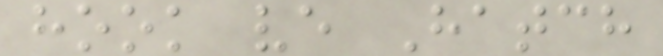hook ve Hatch
